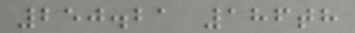250.21 186th
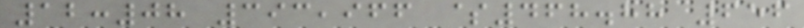12:08 393,966 $468.88 656
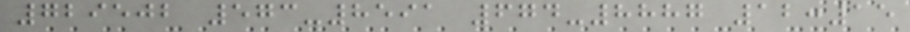729502 573-8591 674-8887 12:15
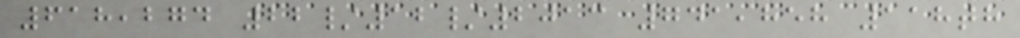618,274 22/12/2013 741,858 118th
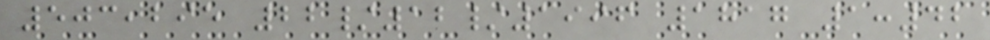503,295 22/12/1996 1817 1:42
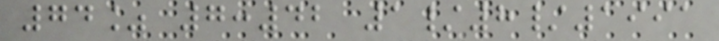74% 7:42 1/8/1991
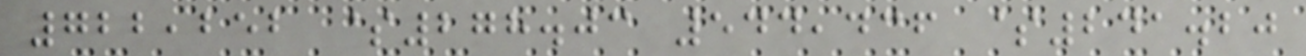722,252 $278.03 544,436 $241.20
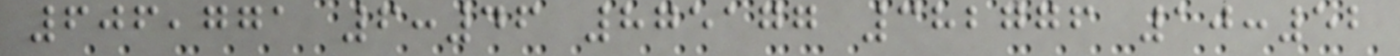606,771 6:46 875177 382776 10:52
